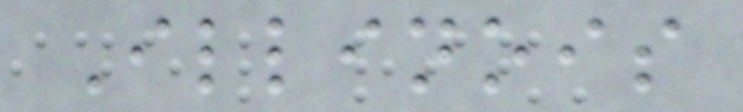Illinois
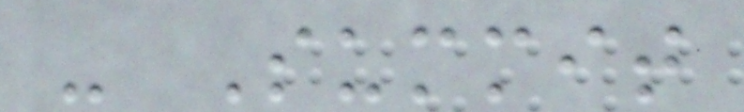- Summit
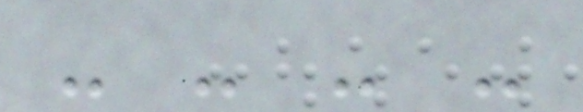- - - -
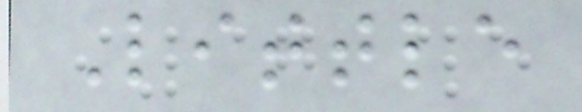Little
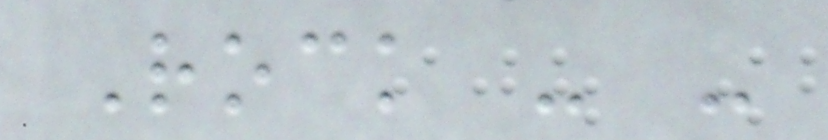Rock - -
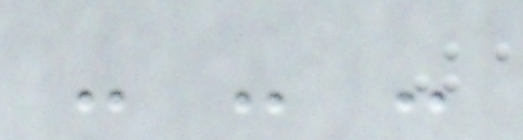- - -
